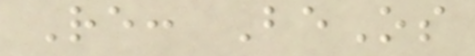Re: BeOs
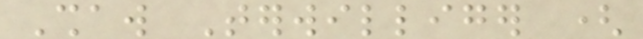Shaw Terwilliger (
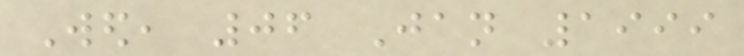Wed, 06 Jan 1999
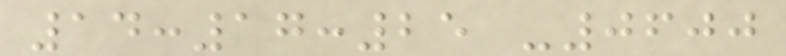14:17:25 -0600
